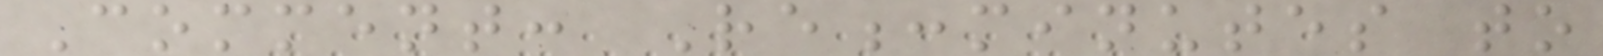Comment: Re:minutes to
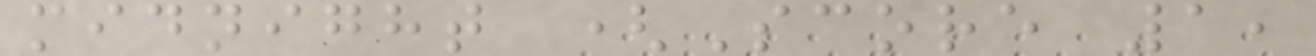midnight (Score 1,
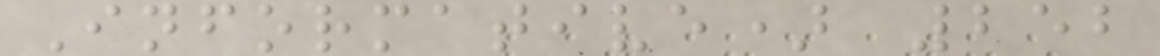Informative) 252
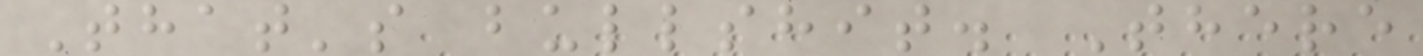That's bullshit. There
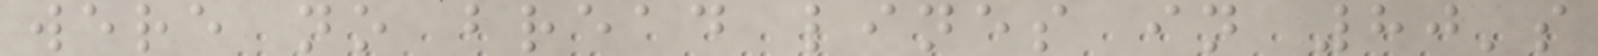were no bread lines in 80's
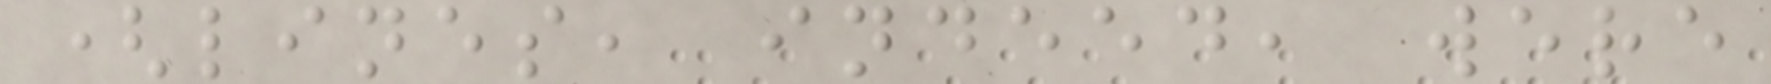(lines, indeed, were
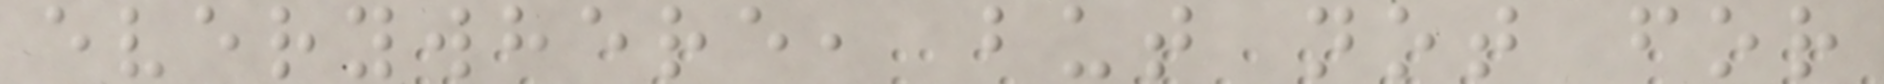everywhere, but not for
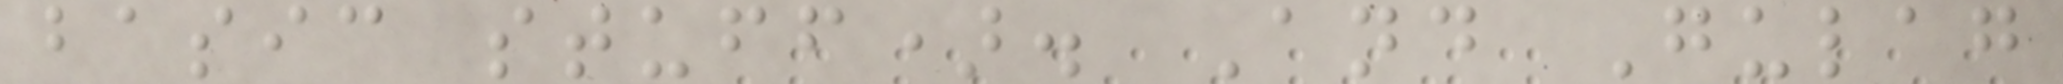basic stuff). And Gulag
